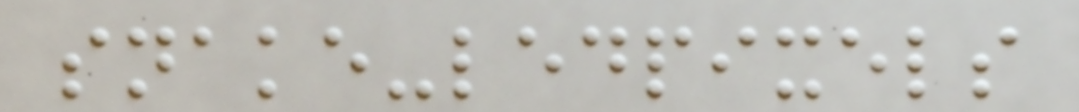snake-ledpixels
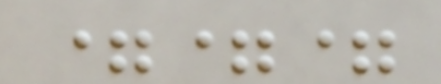===
